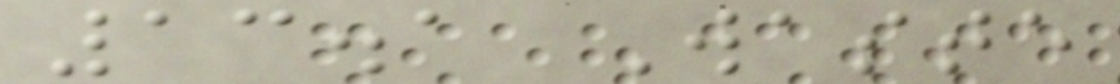13.1 Waste
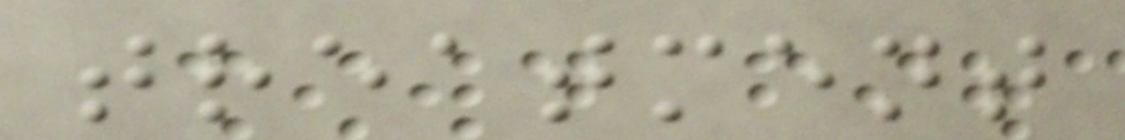treatment
